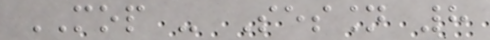MOP - Session 8
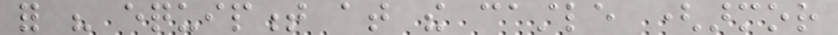for his equipment at the castle (armor
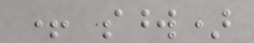+ sword)
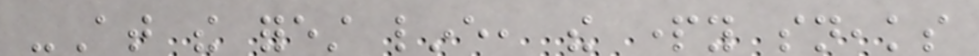-At the forest line, the party sneaks
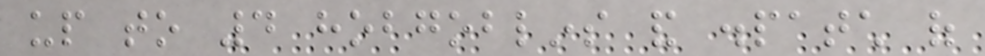up to 4 hobgoblins and dispatch of
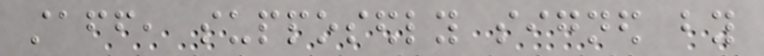staff, supposedly signed by
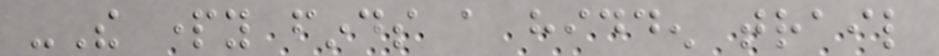-The party finds a hidden trail
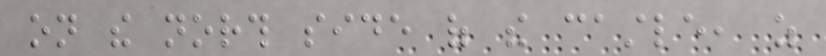on the north side of the castle, as
